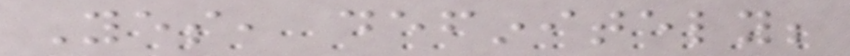Yes, definitely;
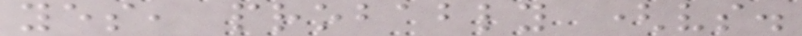yes, probably (vs.
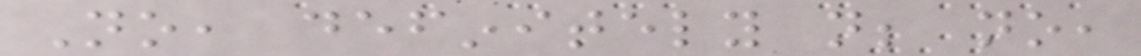No, definitely not; no,
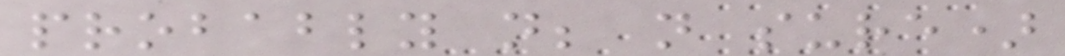probably not; not sure)
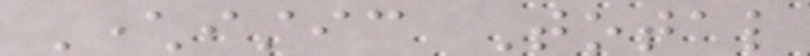Characteristic Total
